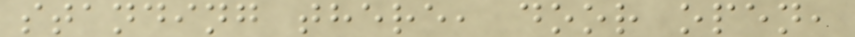standing there, door open,
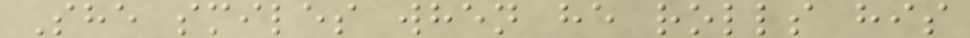She smiles when he rolls his
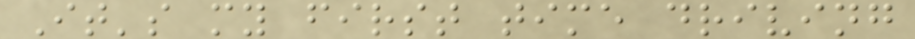It's my first time driving
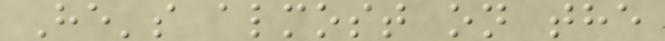He's almost on the
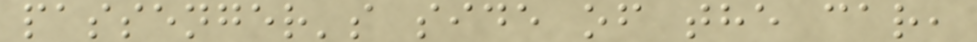passenger's side of the car,
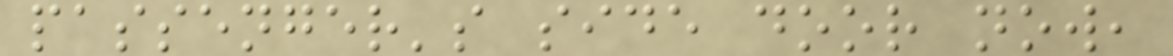passenger's side door now,
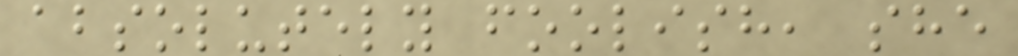absolutely foolish, she
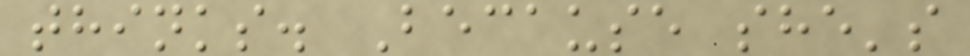thinks. Because she's
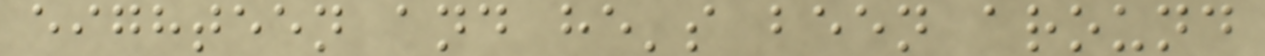eighteen and he's been around
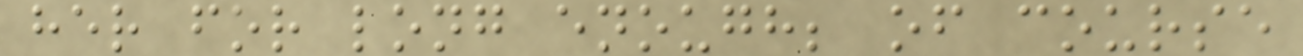her for long enough; of course
